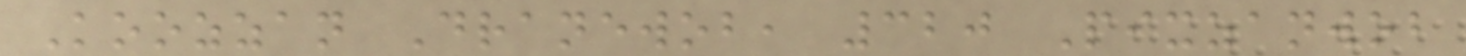Koozzan Dranewob, 320 Pixzanwob
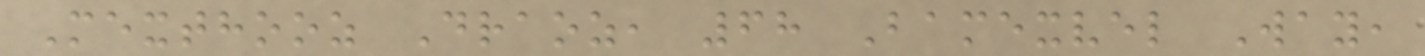Mexthooz Draoz, 68 Bamexvel Way,
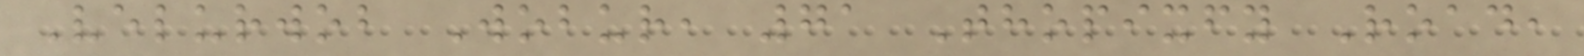Velurwob Wobur, 71 Thopixfy Road,
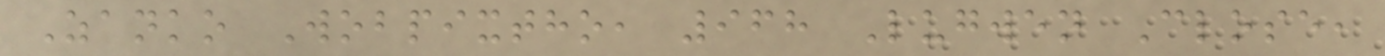Zanko Wobpixtho, 968 Lugwen Close,
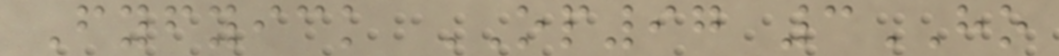Fyfyick OP97 3HO
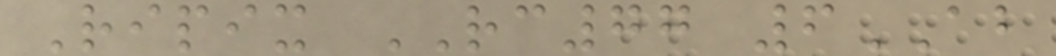Ripix RC77 6AB
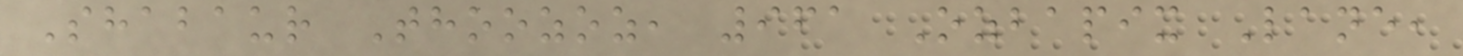Shabaur Thoozoz, 961 Ozbapix Lane,
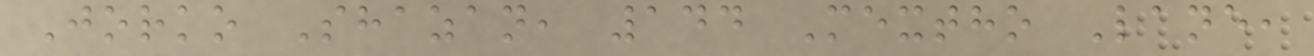Jorko Shazan, 144 Mextho Lane,
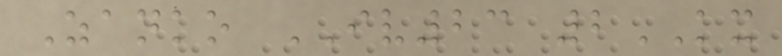Zanko IV23 2KX
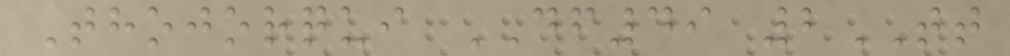Thojorqui DF49 2TT
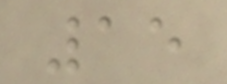15
